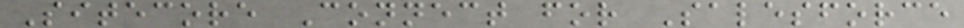Sitecore Connect for Salesforce
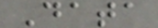Data
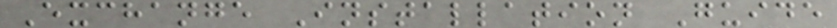Exchange Installation Guide
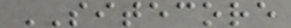SITECORE
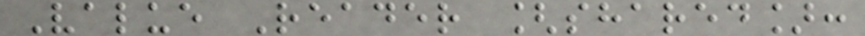Value Reader [shared]:
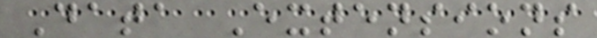Data Extensions
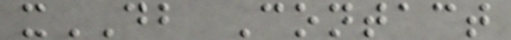xDB Contact
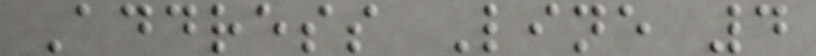Address Line 4
